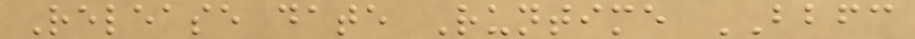Release date Runtime BBFC
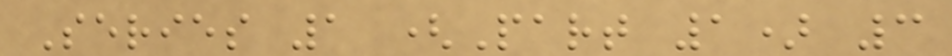Series 1 (Part 1) 3
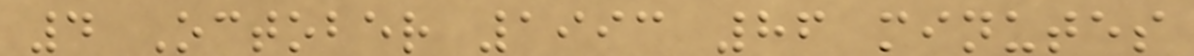4 October 1993 86 minutes
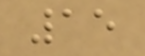15
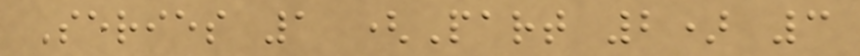Series 1 (Part 2) 3
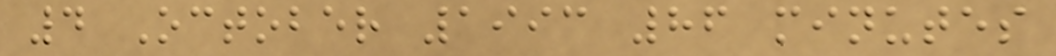4 October 1993 86 minutes
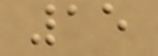15
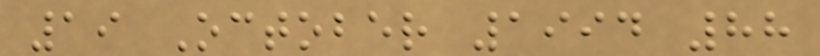19 October 1994 88
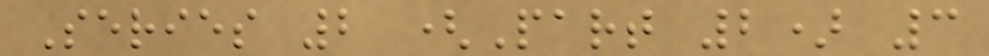Series 2 (Part 2) 3
